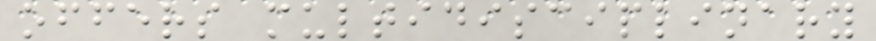offers multidisciplinary
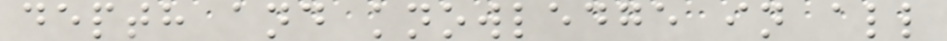depth and knowledge in all
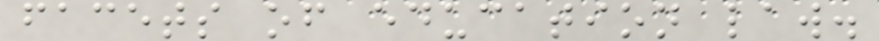facets of education law.
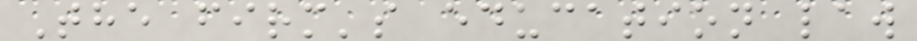The firm's education law
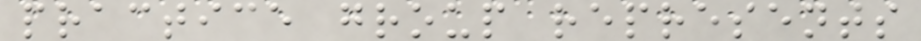practice group represents
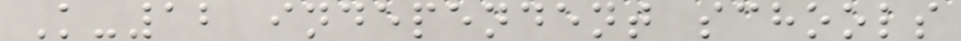K-12 independent schools
